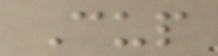Cup
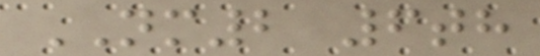NM2 6th
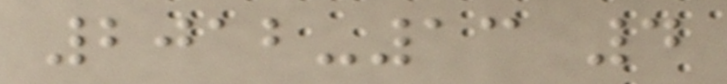2012-13 4
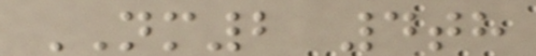NM2 4th
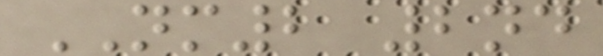NM2 2nd
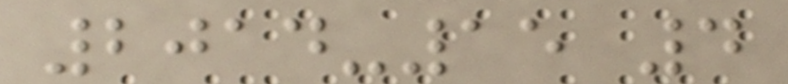2014-15 4
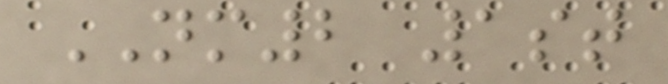NM2 1st
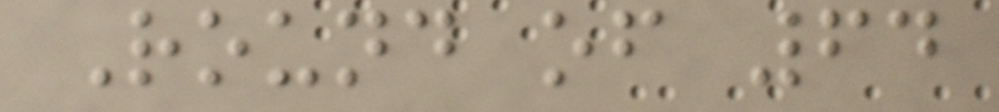Round of 64
